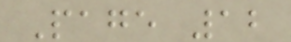Page 12
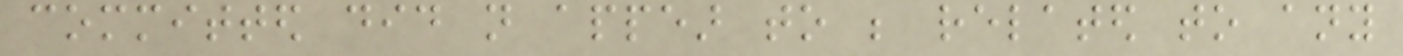committed did not appear to be related to any
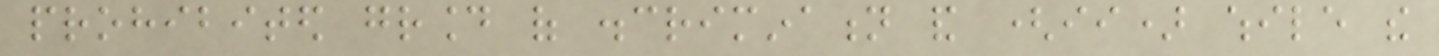prohibited ground of discrimination and (ii) while the
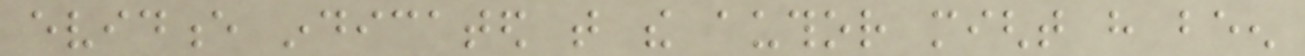evidence indicated that the author might have been
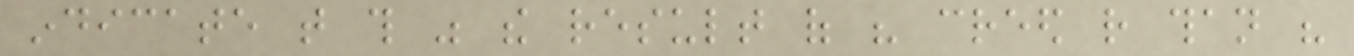indicate that this was the result of his creed rather than his
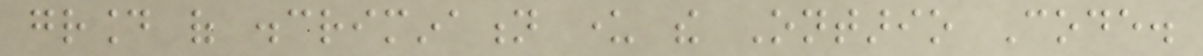ground of discrimination under the Ontario Code.
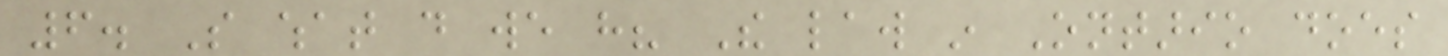6. So what do we have? The law in Ontario does
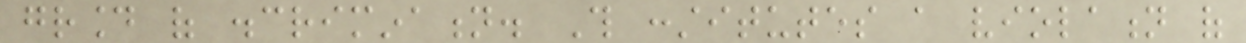ground of discrimination. This constitutes a violation of
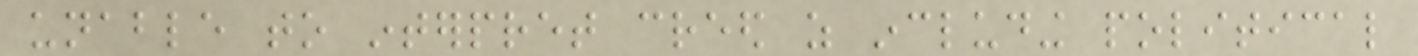unable to interpret creed as including political
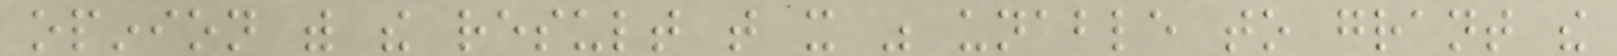opinion with the result that it was unable to grant the
